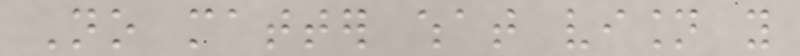No matter what vision you
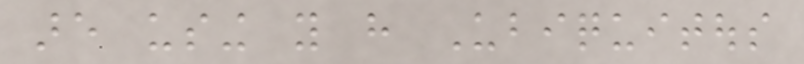are using you have Ubiquitous
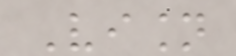Vision
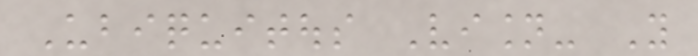Ubiquitous Vision- You
